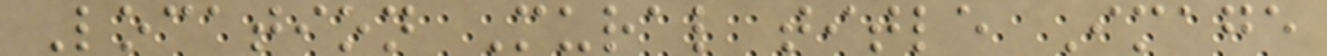Location Mural title Image
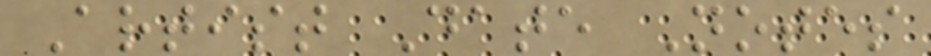Artist Date Notes
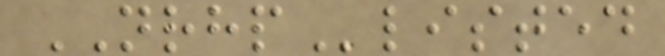NRHPlisted
